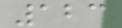123
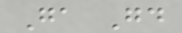Ga Gd
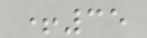+35
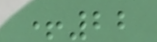+22
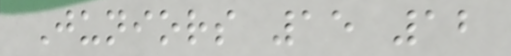Juniors 15 12
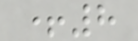+8
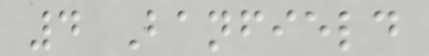4 Banfield
